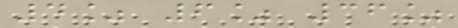4% 6% 36%
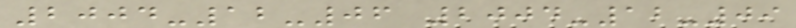2004-12-06 2004-12-09
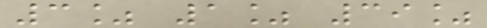3% 1% 39%
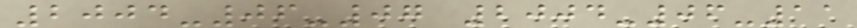2004-06-07 2004-06-11
